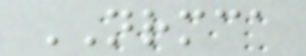NRMCA
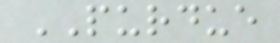PURDUE
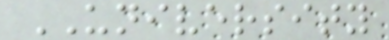UNIVERSITY
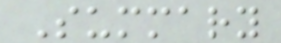Summary
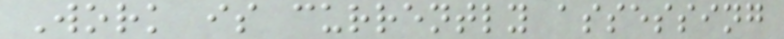Work is currently assessing
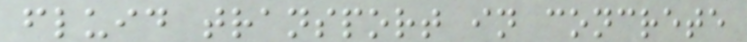fluid transport in concrete
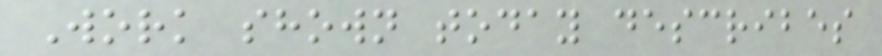Work shown today describes
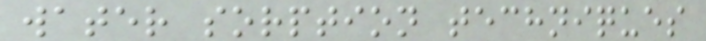water sorption techniques
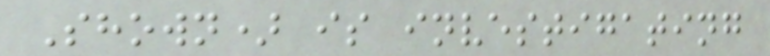Shown) is investigating
